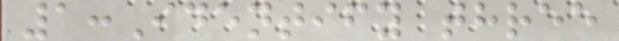1:Identify three
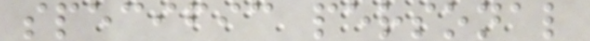specific personal
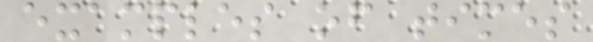examples of times
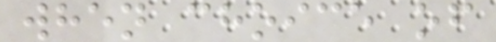when choice of
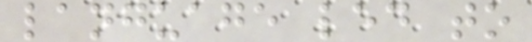language led to
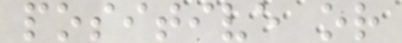positive or
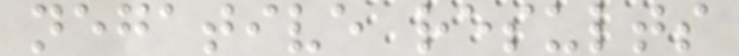negative results
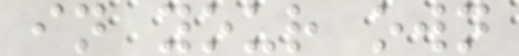in your own
